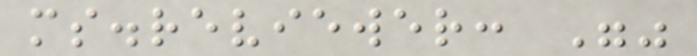ms.reviewer: ""
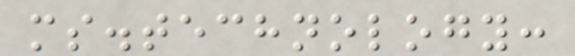ms.technology:
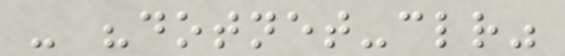- "dotnet-clr"
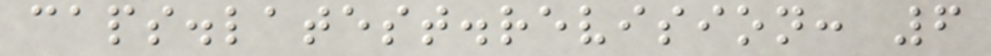caps.latest.revision: 6
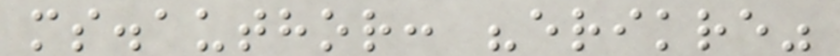ms.author: "erikre"
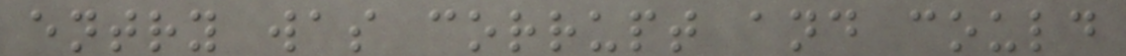entry was corrupt and could
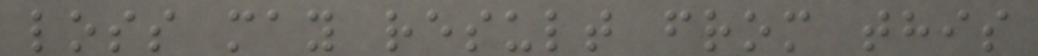loss may result from this
